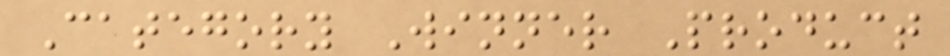Category Winner Product
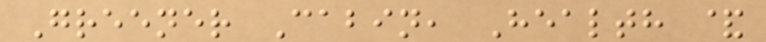Greener Cabin, Health &
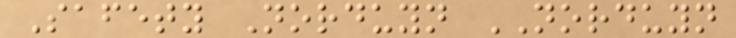Safety Norduyn NORDUYN
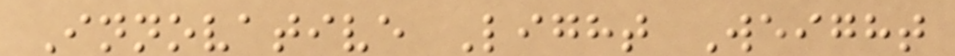Innovative Light Weight
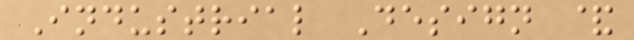Industrial Design &
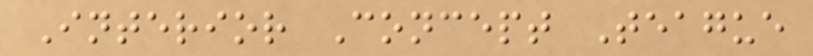Interior Concept Teague
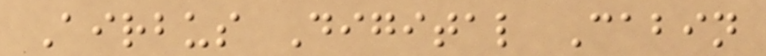Airbus Digital Cabin
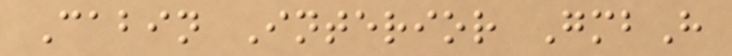Cabin Interior GmbH
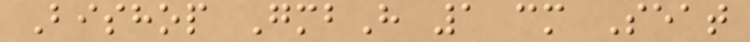Bishop GmbH 1 cm Seat
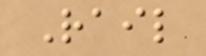Rail
